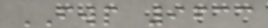FWP 9633
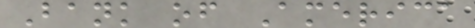Bank of America
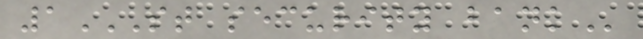1ST SECURITY BANK
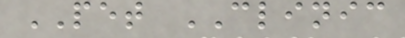PET CLINIC
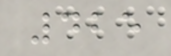425
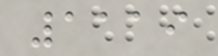1119
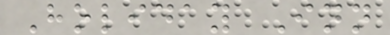Holiday Inn
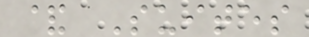& Suites
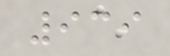939
